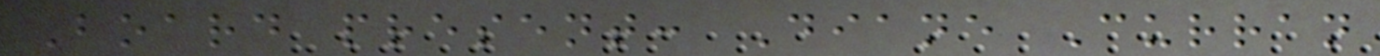Board present: Diane Curran
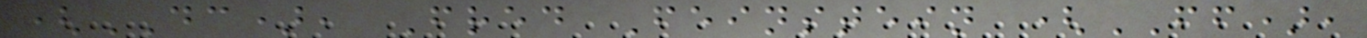(DC), Fred Feinstein (FF),
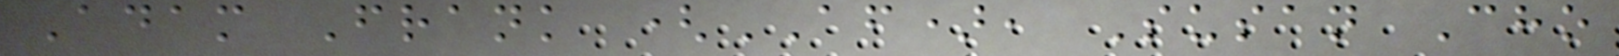Adam Frank (AF), Susan Cho
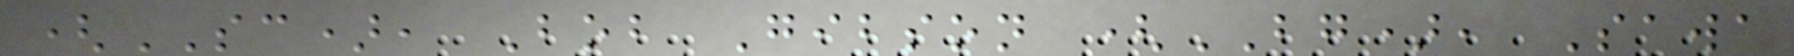(SC), Bob Gibson (BG), Sawa
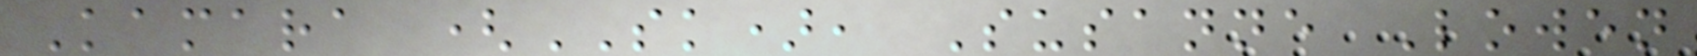Kamara (SK), Susanne Lowen
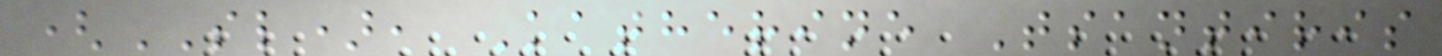(SL), Katherine Tsantiris
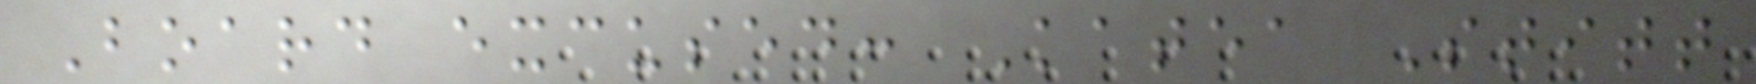Board excused: Katea Stitt
